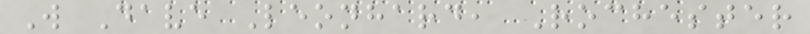W Dave Leonhard, Rochester
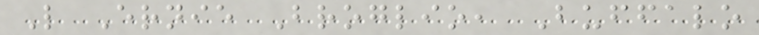L Ernie Broglio, Buffalo
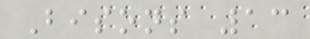Bisons 13
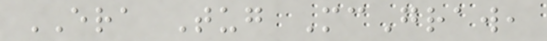ERA Tug McGraw,
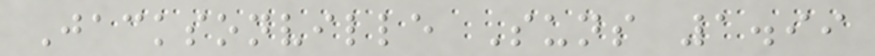Jacksonville Suns 1.99
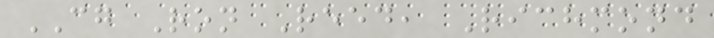CG Ron Reed, Richmond
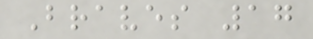Braves 17
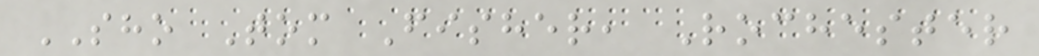SHO Tom Fisher, Rochester
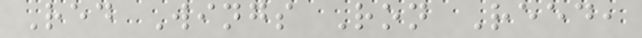Red Wings Ron Reed,
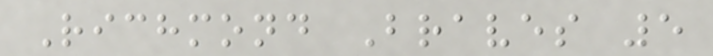Richmond Braves 5
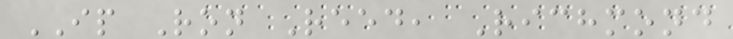IP Ron Reed, Richmond
